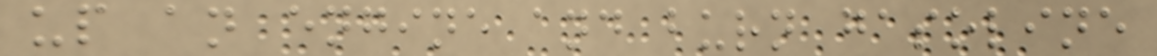up an engine and burn gasoline
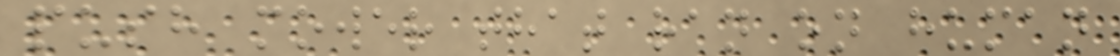push mower that ran on human
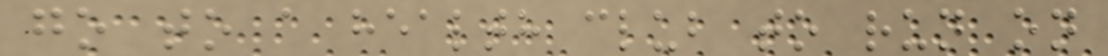go to a health club to run on
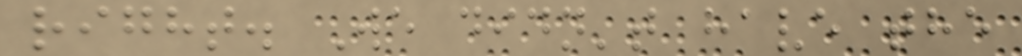right. We didn't have the
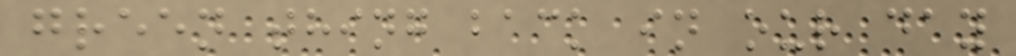green thing back in our day
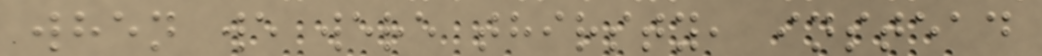when we were thirsty, instead
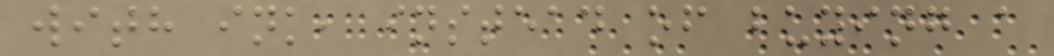with ink, instead of buying a
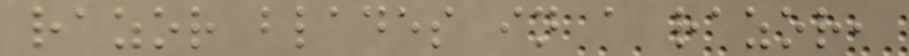razor blades in a razor,
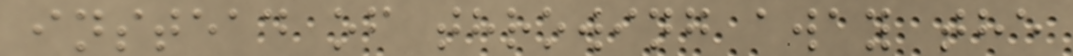instead of throwing away the
